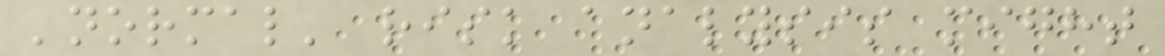'normal' risk analysis might
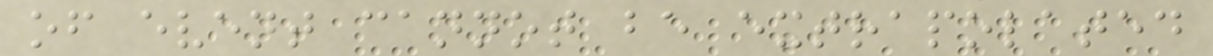of event cannot be extrapolated
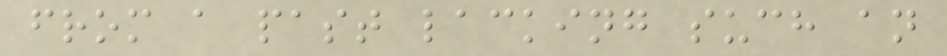from a past lacking such an
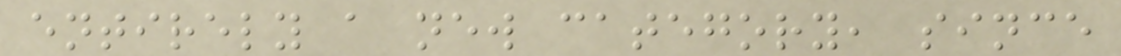entirely a new category, since
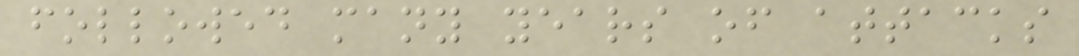followed many years of attacks
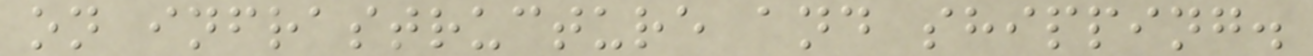on infrastructure and shipping.
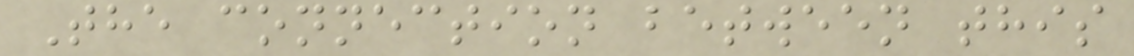The connection between this
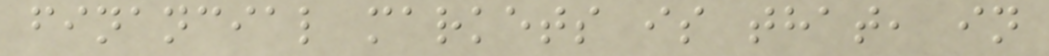financial markets is that, in
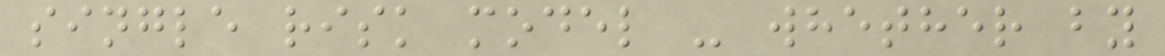single risk model - whether by
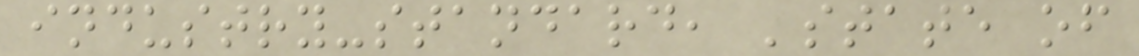industry-standard, 'state of
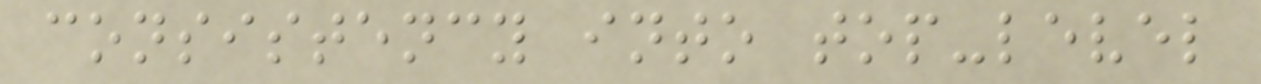consistency into top-level
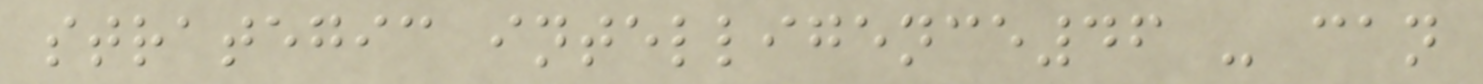strategic intelligence46 - can
